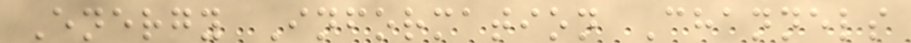Energy Information Channels
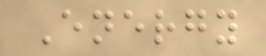Energy
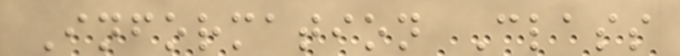Information Class
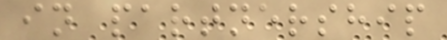in partnership
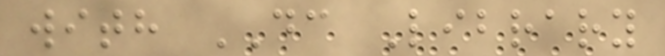with DC Library
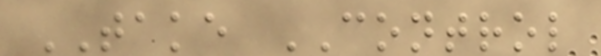TAKE CONTROL
